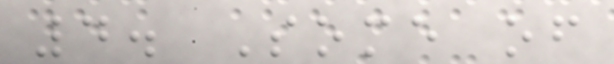4. Some of
